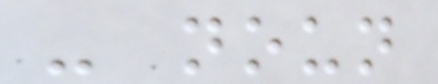- noun
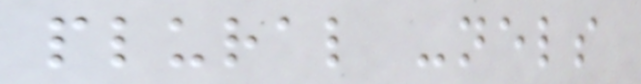plural -nels
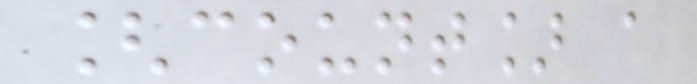[count] a
